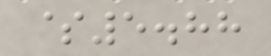$5.88
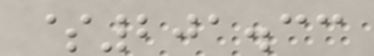$201.33
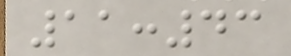11:43
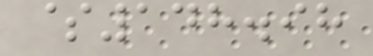$148.98
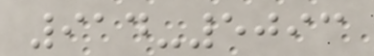914-5093
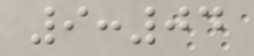9:04
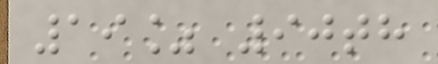19% 90th
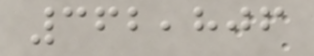362,806
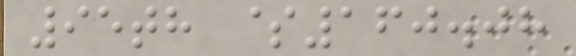95th $160.08
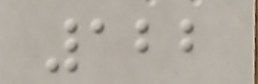122
